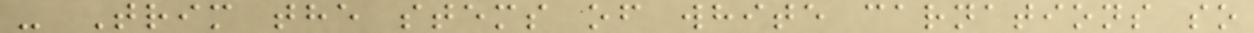- Trim the stems of white carnations so
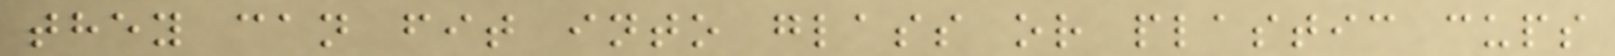they can fit into glass or plastic cups
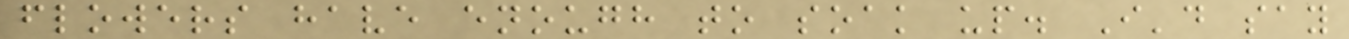flowers have enough to soak up. I'd say
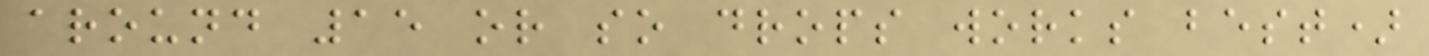around 15 or so drops works best)
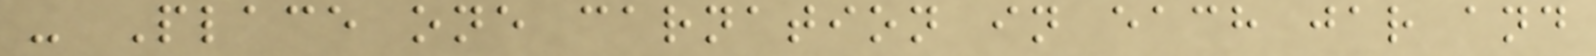- Place one carnation in each jar and
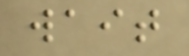wait
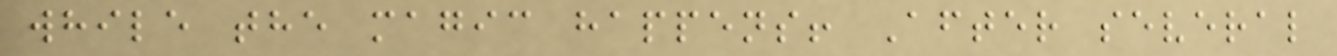while the magic happens! After several
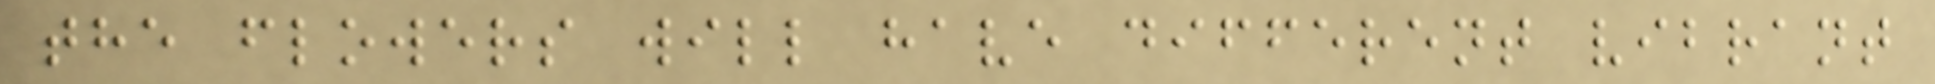the flowers will have different vibrant
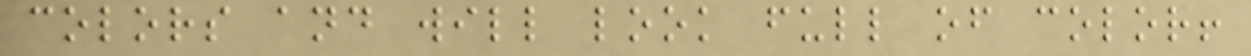colors and will look full of color!
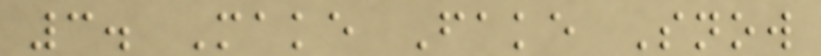3. Make Fake Snow
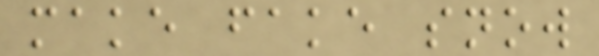make fake snow
